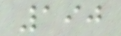190
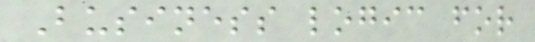Business logic for
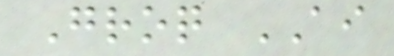Groq AI
